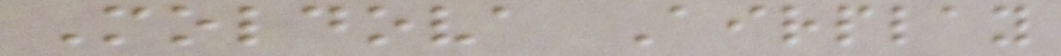Moldova Airplay
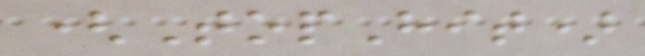(TopHit)
